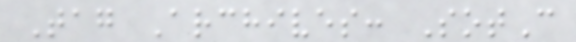Tag Archives: SotC
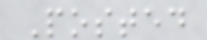Posted
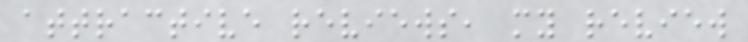attractive reviews, my review
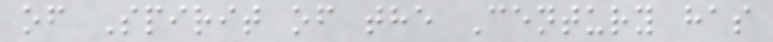of Spirit of the Century has
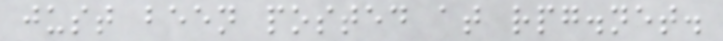just been posted at rpg.net.
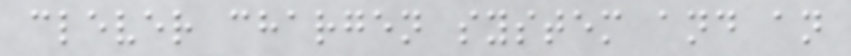clever chargen system and an
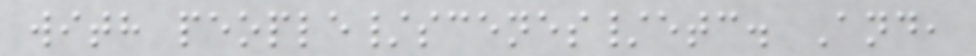with people/scenes/etc. And,
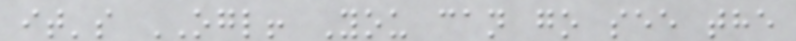it's OGL! You can go see the
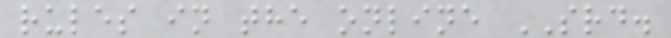rules in the online SRD.
